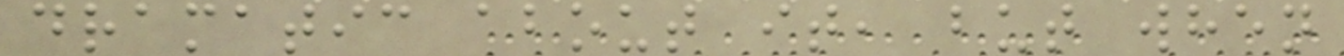dramatic about it, but when
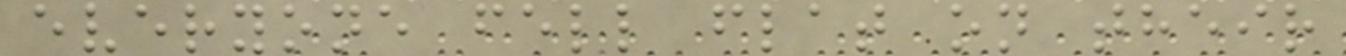everyone fell flat on their
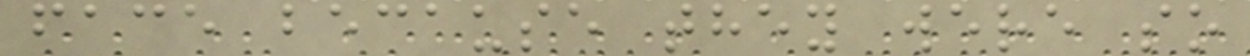face because they were so
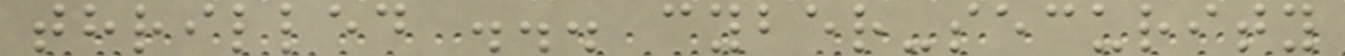thrilled ... cyber-security
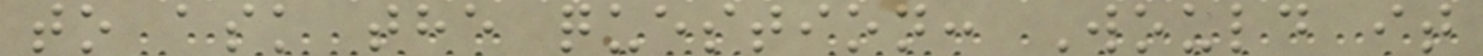to ask the question: Would it
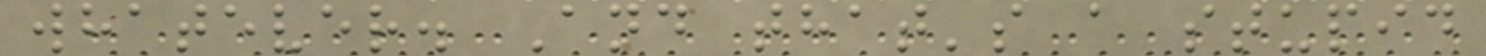whatever. And that's a stupid
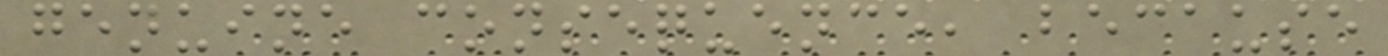genuine consequence, because
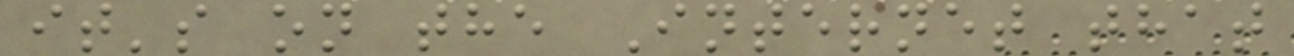it's on the Internet that
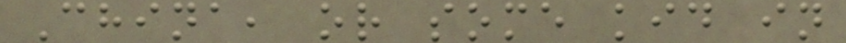China, or some kid in
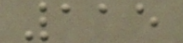115
